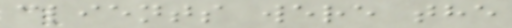clients were the
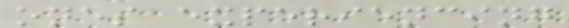ones experiencing
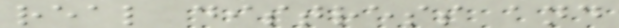real distress and
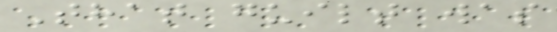That guilt was
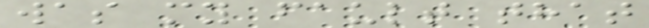was my fault that
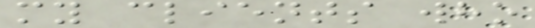my clients who
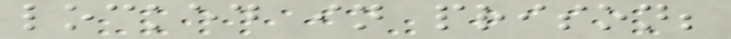locked in prison;
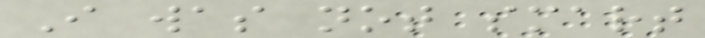I was not smart
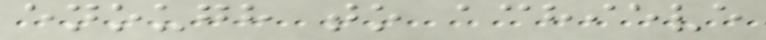enough to achieve
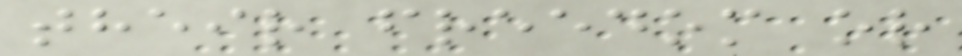their freedom or
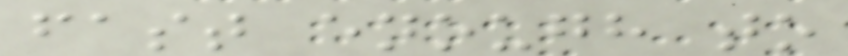fast enough to
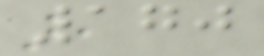170
